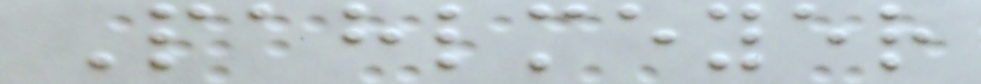Pahlmeyer
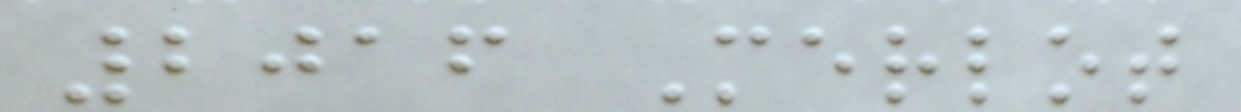2016 Merlot
